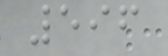596
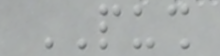PUSH
